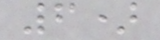6)
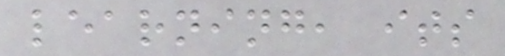learning, its
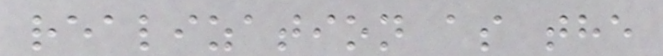realization as the
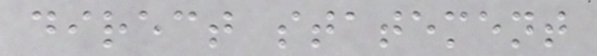direct statement
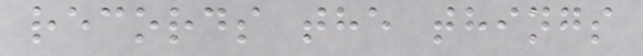records the things
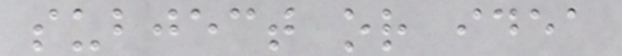subject or idea
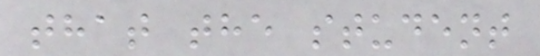that the student
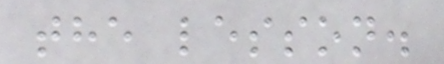the lesson.
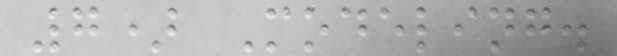7) Modeling.
